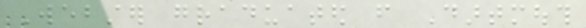Webster graduated from Dartmouth
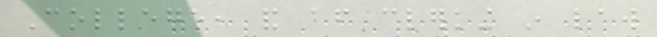College, and after clerking in law
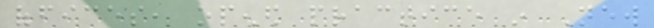offices, opened practice in New
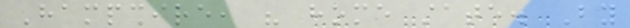Hampshire, his home state. By
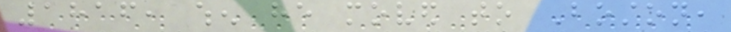1816, when he moved to Boston,
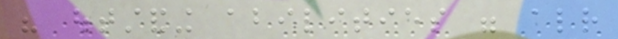his outstanding abilities were already
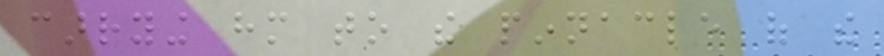carrying him to the pinnacle of the
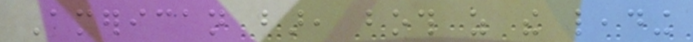American bar, both as the leading
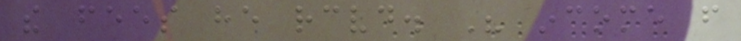the fees he received. His income from
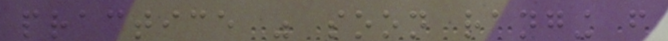practice was soon ranging from
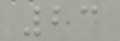23
